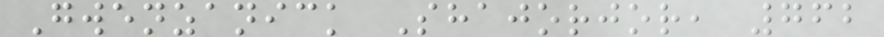Gwenzanick Shajorjor, 762
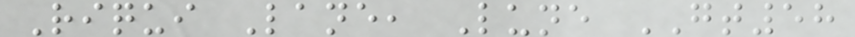Riqui Lane, Lune GT58
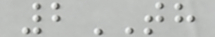2TH
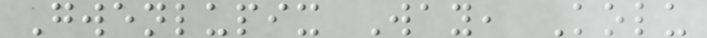Gwenlupix Way, Kolu
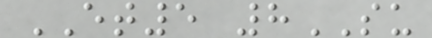ET5 8SU
